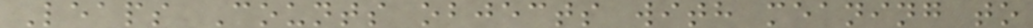Leaps Counts objects with meaning to
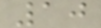10
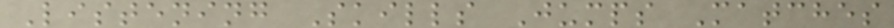Listening Skills Jumps Matches
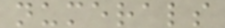numerals
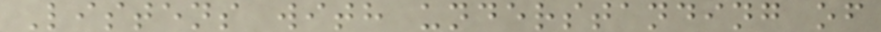Listens with understanding of
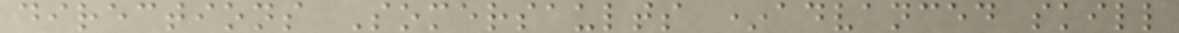directions Somersaults *advanced skill
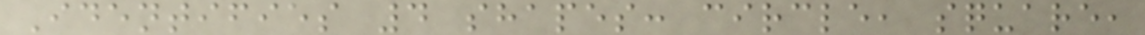Identifies 4 shapes: circle, square,
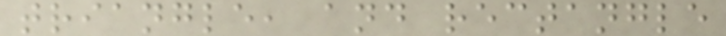triangle, and rectangle
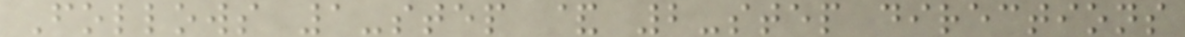Follows 1-step & 2-step directions
